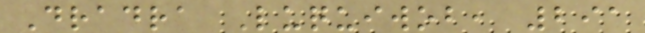Dradra Luquiwob, 291
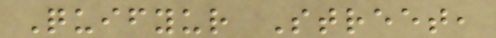Quifyur Street,
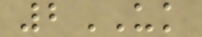2UK
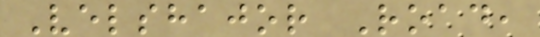Velshajor Road,
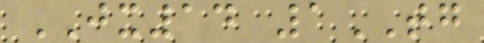JX14 1TG
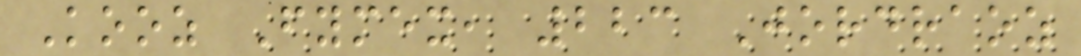Kooz Fymex, 223 Jordraoz
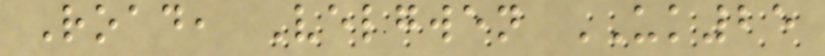Road, Velgwen UK25
